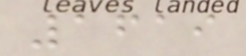1619
